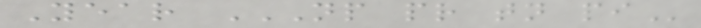Year NP PR TN PI
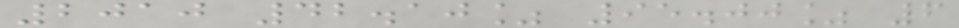2010 42.10% 95.00% 6
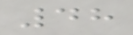48
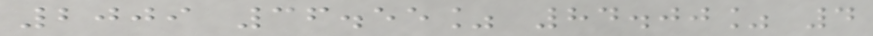2009 36.55% 84.00% 4
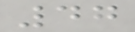47
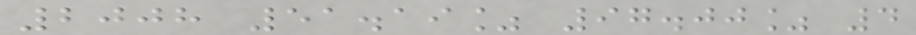2008 51.19% 97.00% 4
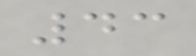43
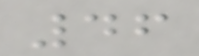46
